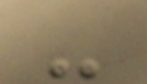-
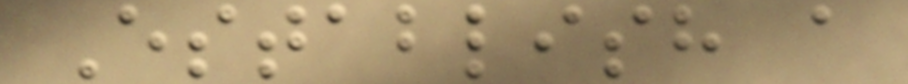Establish a
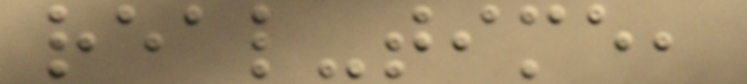real-time,
